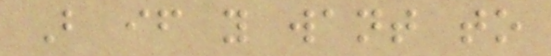But if you want to
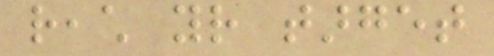reach your target
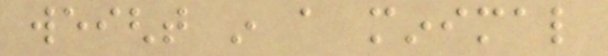weight in a minimal
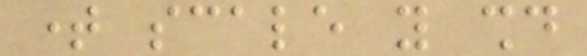time scale you should
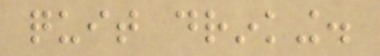quit drinking.
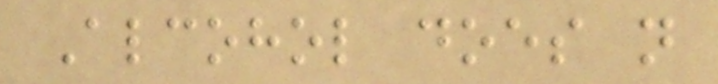Alcohol does not
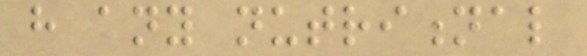have any nutritional
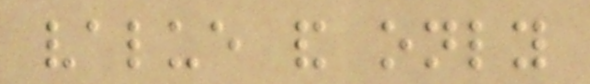value and only
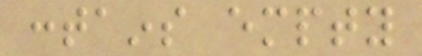contains empty
